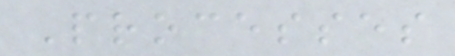Processes
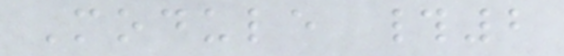Module #2
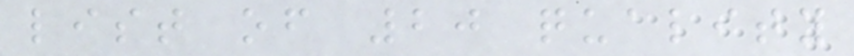list of 20 quality
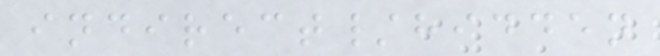indirect/hidden
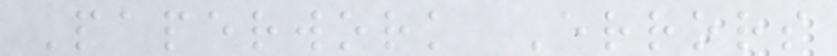Paperwork Errors
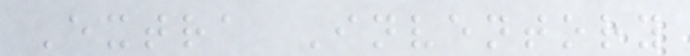Extra Inventory
